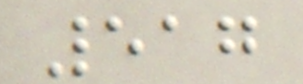517
